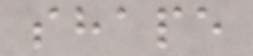shape
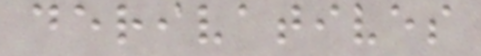derivatives
